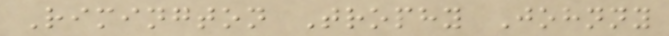Rimington Trophy Johnny
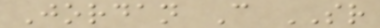Jordan C SR
